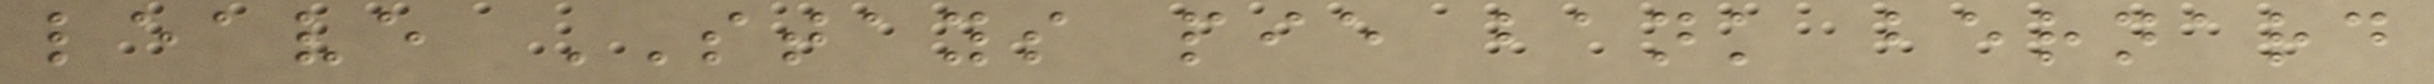leave STAYS pie bank bernard
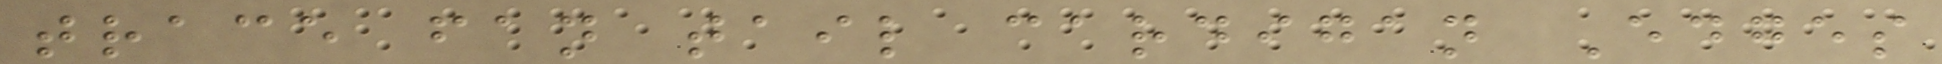trace fan tail cardigan Edges
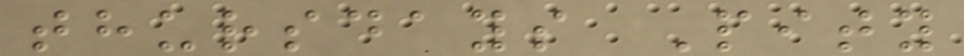thursdays Pity
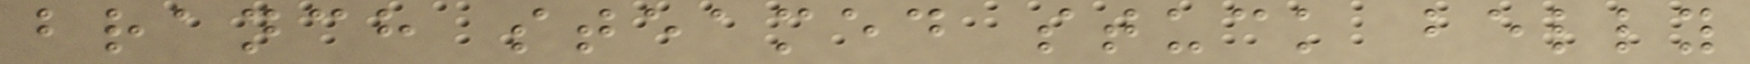branch steamed stuck belly
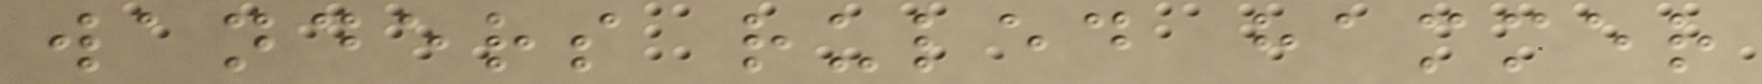wanders ruled hammer
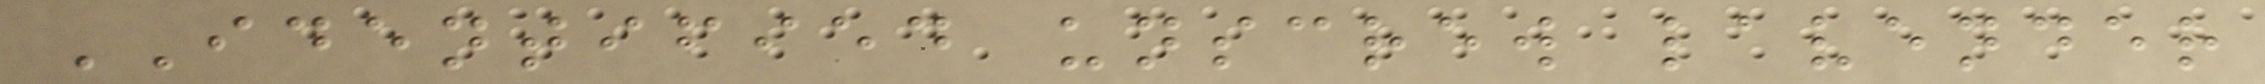IDENTIFIED unscrew lavender
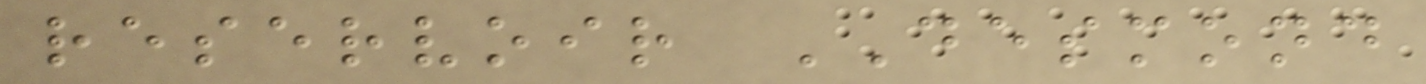reservoir DESMOND
